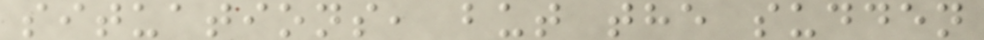situations, but the sudden
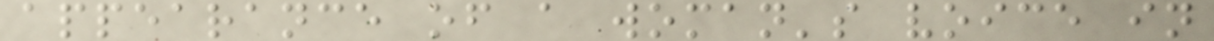appearance of a woman's voice in
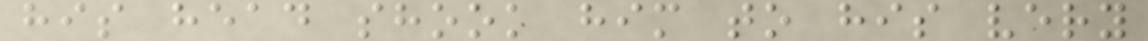his head shook him to his very
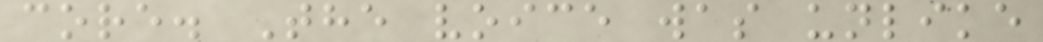core. The voice was unlike
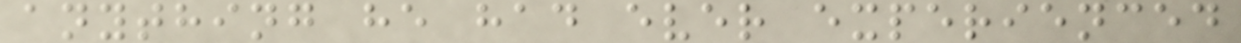anything he had ever experienced
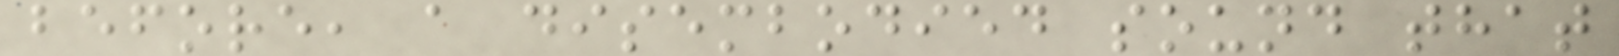before, a disembodied sound that
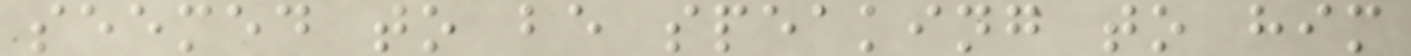seemed to be speaking to him
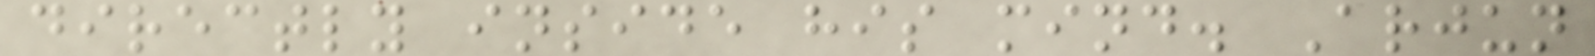directly inside his mind. Arjun
